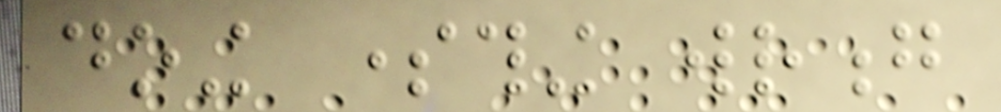doing something wrong
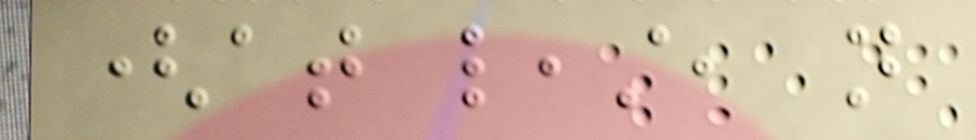(at least, not
